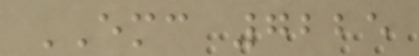EMC 7225
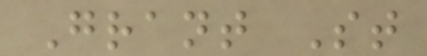Grant St
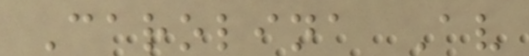Carolina Av
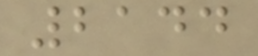2144
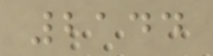2144
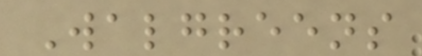Walgreens
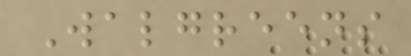Walgreens
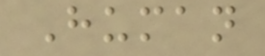Human
